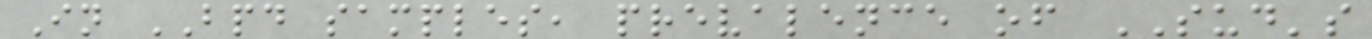In BPD samples, prevalence of SUD's
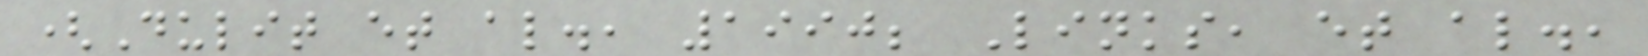(Dulit et al., 1990; Links, et al.,
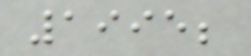1995;
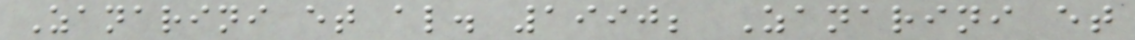Zanarini et al. 1990; Zanarini et
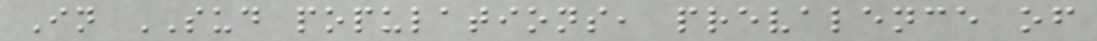In SUD populations, prevalence of
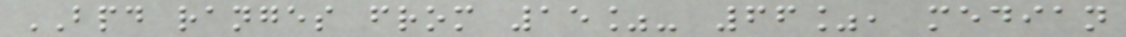BPD ranges from 15%- 66%, median
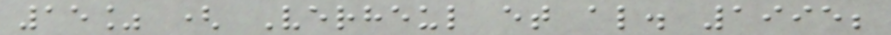15% ( Verheul et al. 1995;
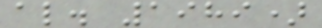al. 1989)
